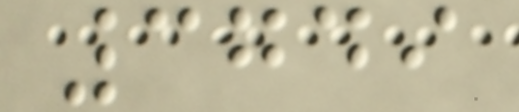3749
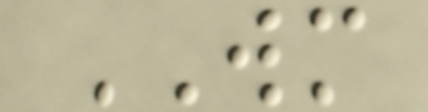WM
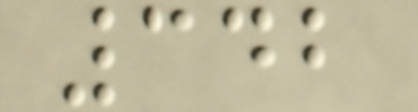342
